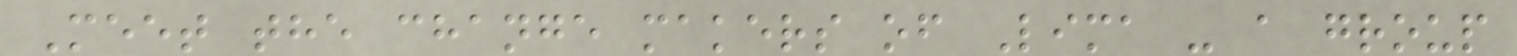Meet the change makers of Lima - a group
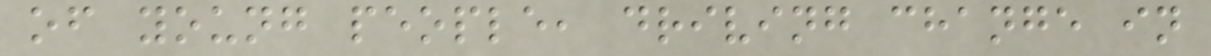of young people, driving change in
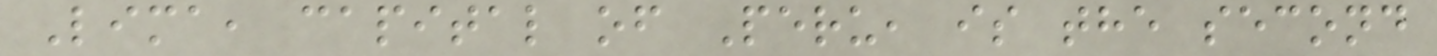Lima, capital of Peru, is the second
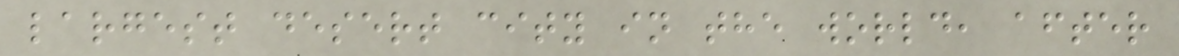largest desert city in the world, after
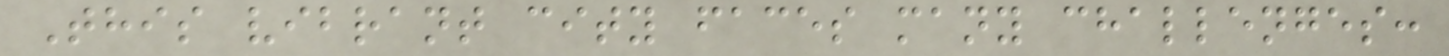This vibrant city faces many challenges:
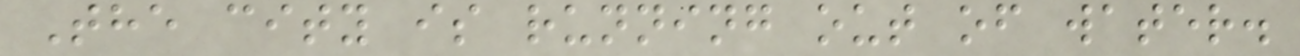The city is running out of water.
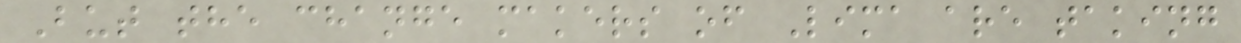But the change makers of Lima are taking
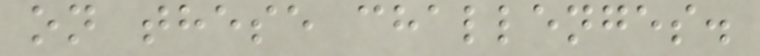on these challenges.
